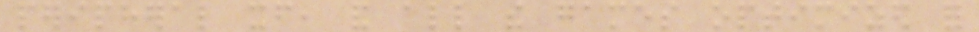peripheral itself, and all the games optimized for
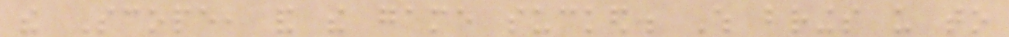the Scope, and the game sucked. Which brings us to
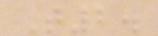T2.
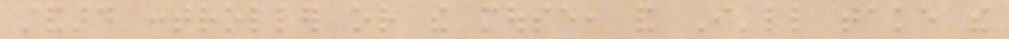standard controller or the mouse, and I'll take the
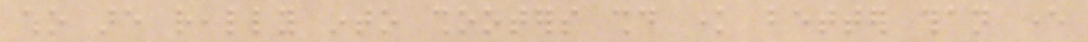who are really into shooters should know better than ever
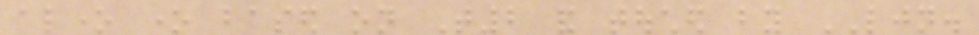alone one based on T2 and touched by LJN.
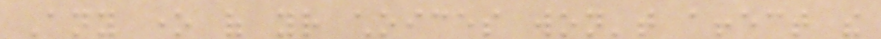Any one of your choices won't affect the
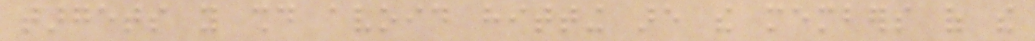targets you should avoid hitting are the members of the
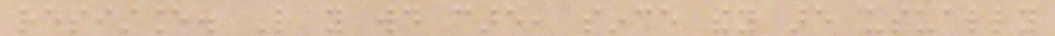resistance. Like you would care, since they are usually
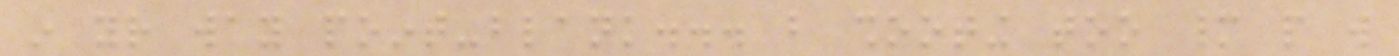in your way point-blank... but shooting too many people will
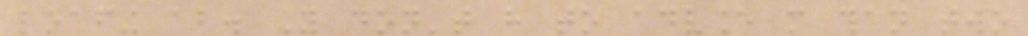loafing about. You don't have to advance more than two
